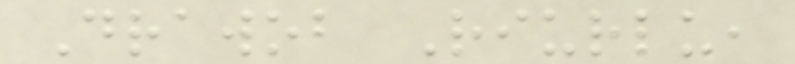Drawob Riurlu,
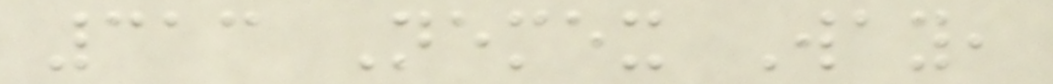313 Nemex Way,
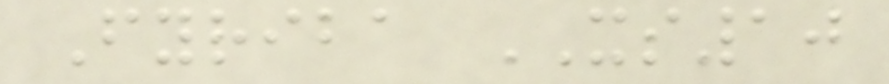Fyriba XS10
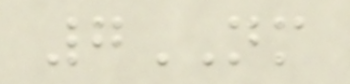7NM
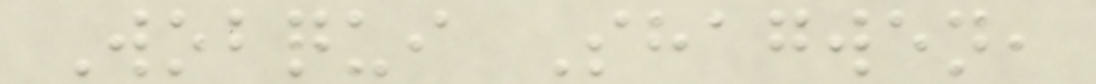Wobqui Shagwen,
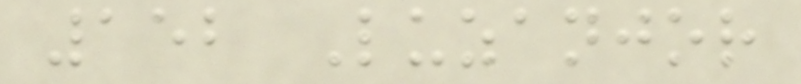152 Luzanjor
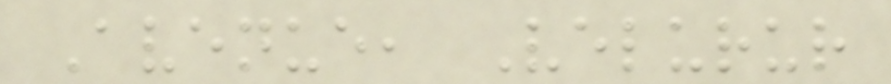Avenue, Velurur
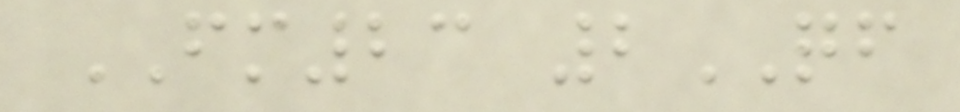FM23 2QF
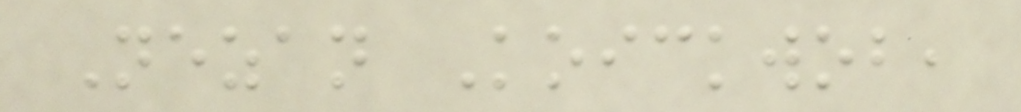Nezan Koickwob,
